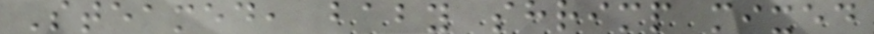Steamed, baby shrimp mixed
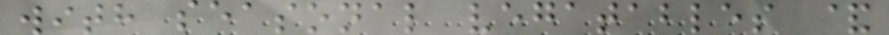with seasonal vegatables &
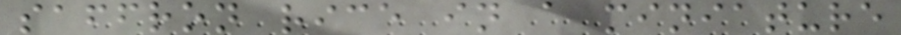saffron rice in a miniature
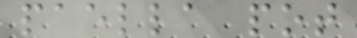paella pot
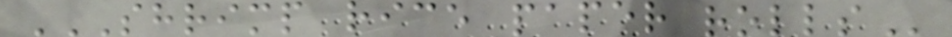SHRIMP RICE PAPER ROLLS
